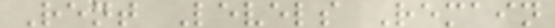Rent Levels Remain
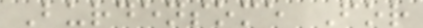Burdensome For
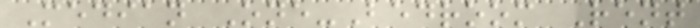Median One-Bedroom Rent
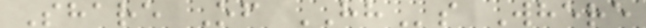Share Of HHs Where
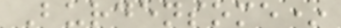Burdensome*
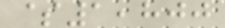$1,800
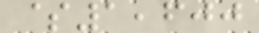$1,600
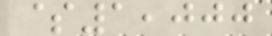$1,000
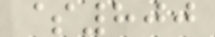$800
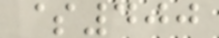$400
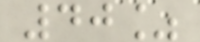40%
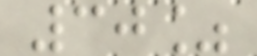30%
